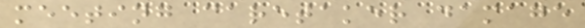meeting caretaker damage
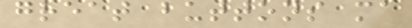great buttons ma
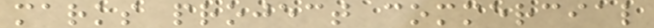marks project commercial
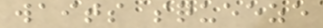waits squeeze
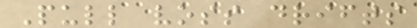Pull voss drifts
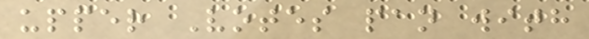upper Votes pan with
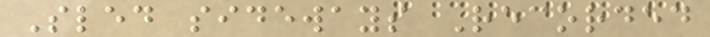Sled sideways Recorded
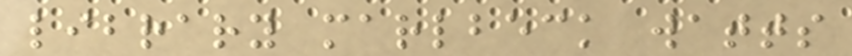library marlbeck watts
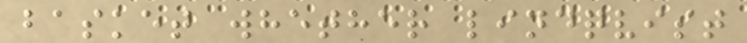basket whether lindqvist
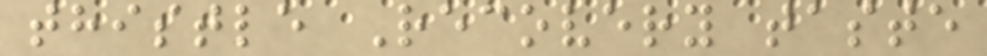thistle Recovery taste
